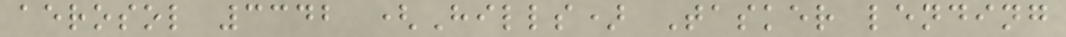aerosol 3342 (Hills) Tasker lending
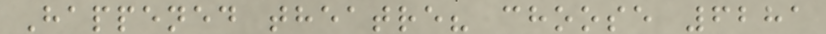Happened theatre? choose 6281
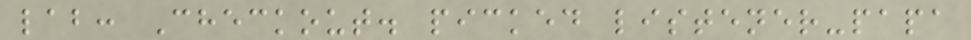lab: Checkout. picked listener-papa
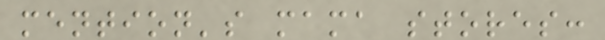mention's mama stores:
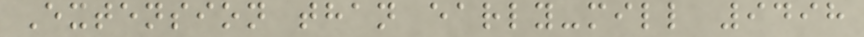Extension than early-mill 9498
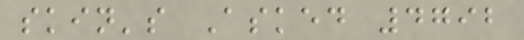skin's Asked 4792
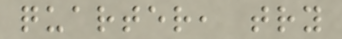quarter, try
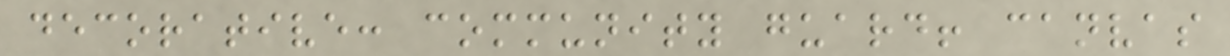decorative: community guard! canvas
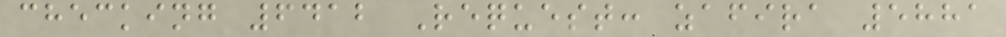checking 6412 Request: zafira 5881
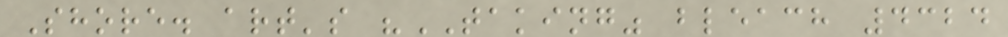Shore. art's "TAKING" bleach 4324
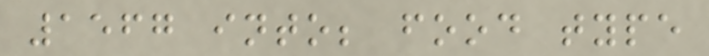1567 into; food type
